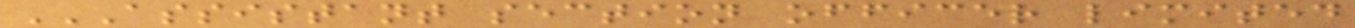ASSISTANT SECTION OFFICER LIMITED
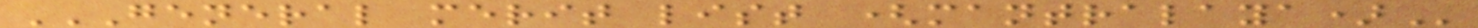GENERAL MERIT LIST (MANTRALAYA)
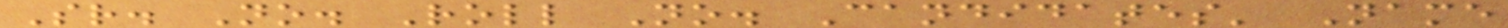Sr. No. Roll No. Candidates' Name
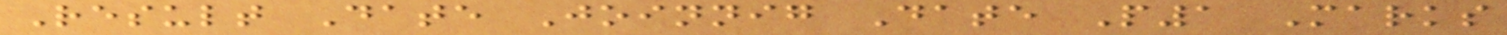Result Date Joinnig Date P1 Marks
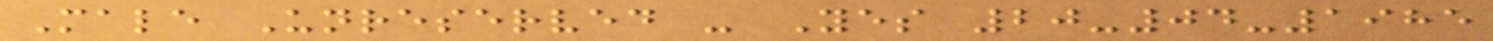Male Unreserved - Yes 20-04-1985
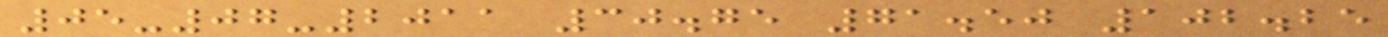05-07-2011 30.75 71.50 102.25
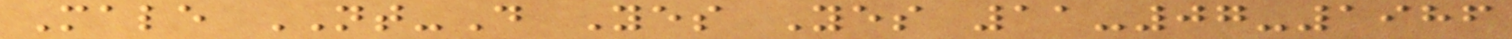Male NT-D Yes Yes 11-07-1986
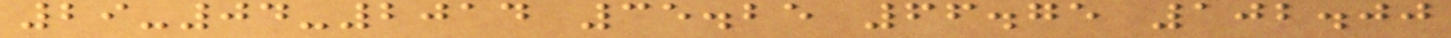29-04-2014 35.25 66.75 102.00
